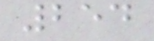254
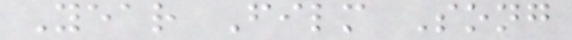Year Film Song
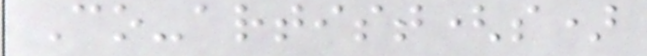Co-artist(s)
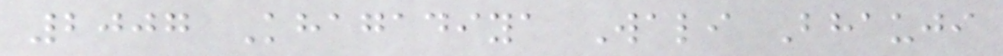2007 Khagadiya Wali Bhauji
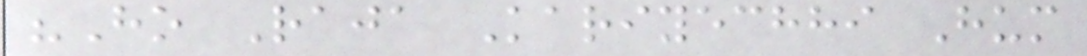"Ho Raja Kariyechhi Hum
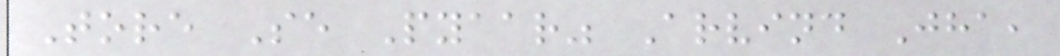Tore Se Pyaar" Arvind Jha,
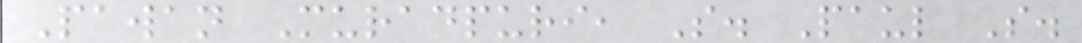Pawan Muradpuri, S. Paul S.
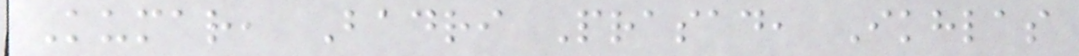Kumar, Badri Prasad, Ikhlas
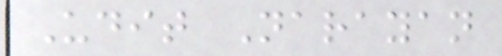Udit Narayan
